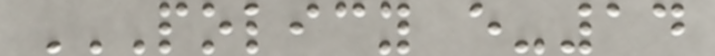POLICY E-14
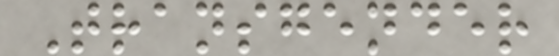Transgender
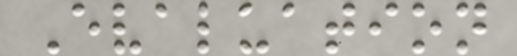Evaluation
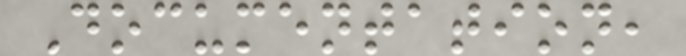Documentation,
